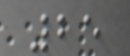25
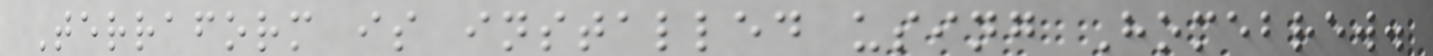Terraform is installed using Homebrew.
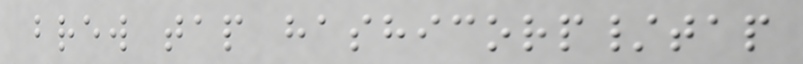brew tap hashicorp/tap
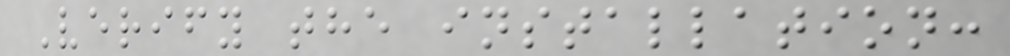Verify the installation:
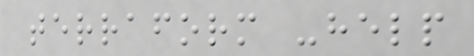terraform -help
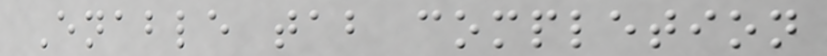Enable tab completion
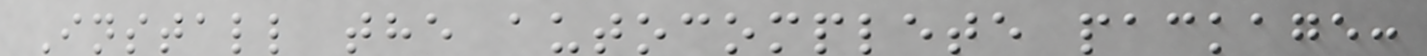Install the autocomplete package:
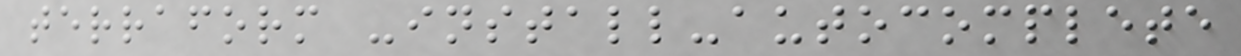terraform -install-autocomplete
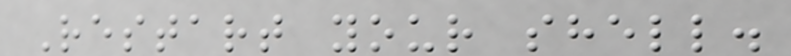Restart your shell.
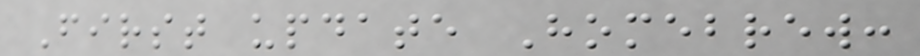First update Homebrew:
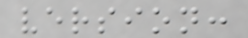version:
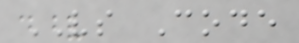VS Code
